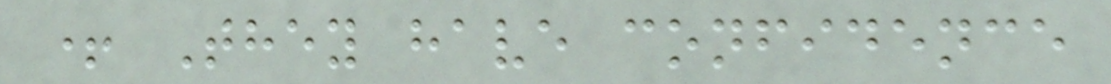+ They have confidence
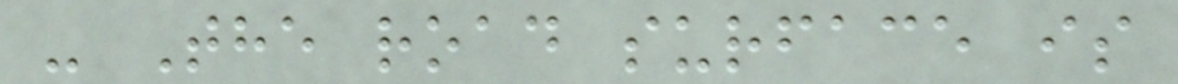- The road surface is
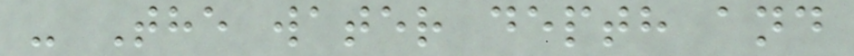- The water depth and
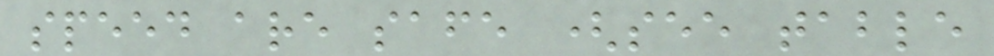speed are safe (see table
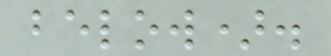below).
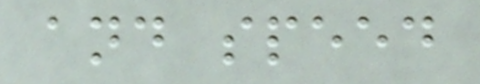and speed
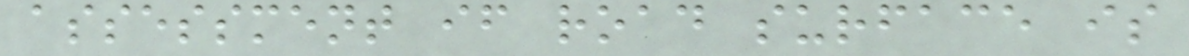assessment if road surface is
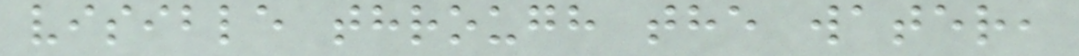visible through the water,
